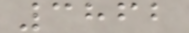3862
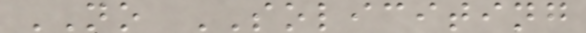NO SOLICITING
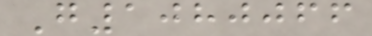G1080066
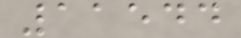11544
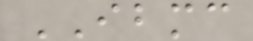IBMC
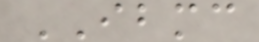IBMC
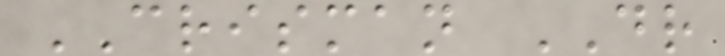CRISMAN DR
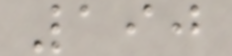190
